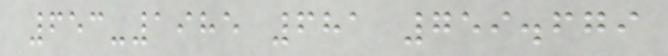653-1985 681 759.679
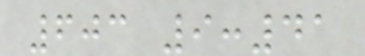603 9:41
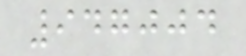947004
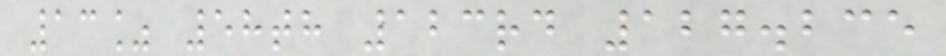13% 58th 123rd 127.235
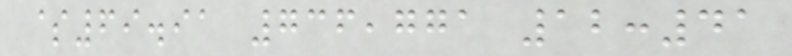$69.91 736,771 12:41
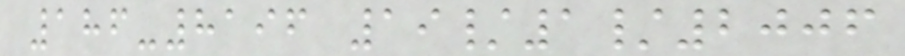186-8196 19/1/2006
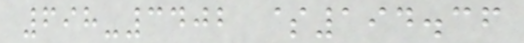698-3402 $194.36
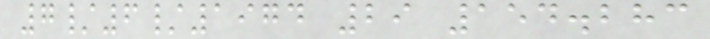7/6/1974 29 154.283
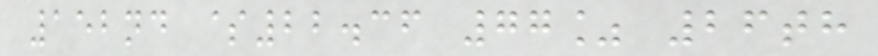152nd $22.36 77% 26th
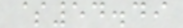$54.49
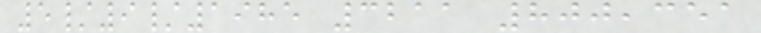5/9/1985 3211 800,351
